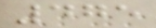475
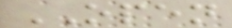OPEN
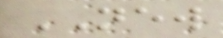NEW
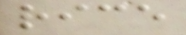rice
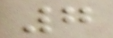7
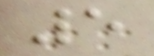5
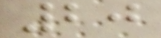20
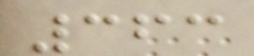363
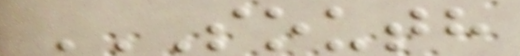SOUTH
